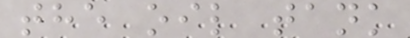the oil tank
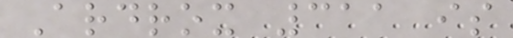Ardrox 311 is
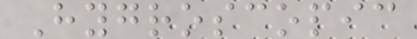Hygroscopic
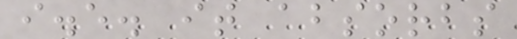i.e. it absorbs
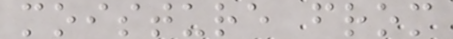moisture from
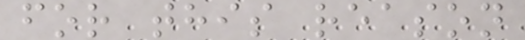for this reason
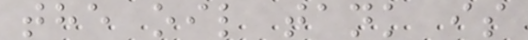the oil tank is
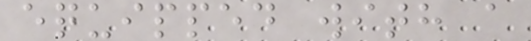equipped with a
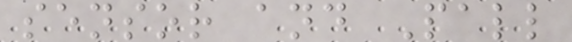sensor and Pall
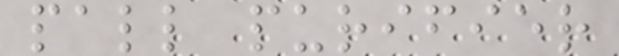pall purifier
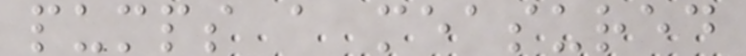pumps a measured
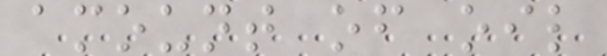amount of oil
